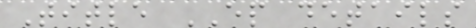Title EP details
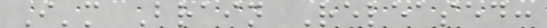I'm Brain Released:
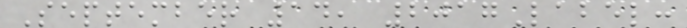September 14, 2017Label:
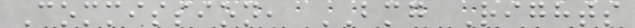Commission, BMG Rights
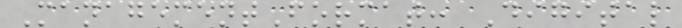ManagementFormat: Digital
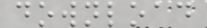download
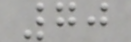70
